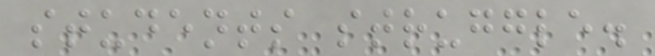students struggle.
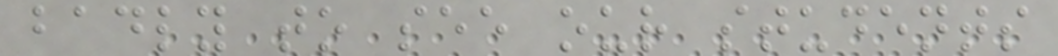badly to see our students
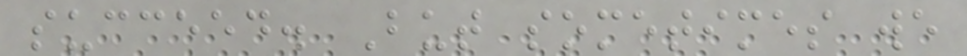succeed. But sometimes we
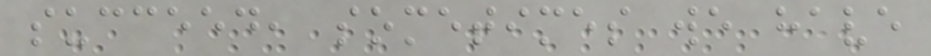succeed, sometimes we have
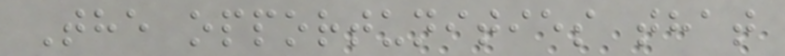The opportunities that
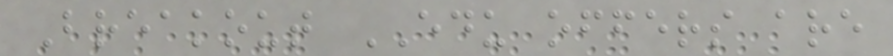Breakout EDU offers are
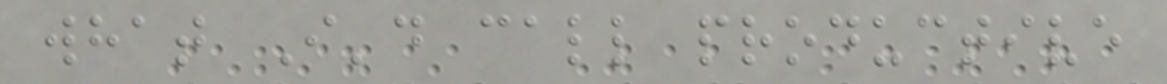what I'd call productive
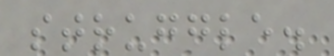struggle.
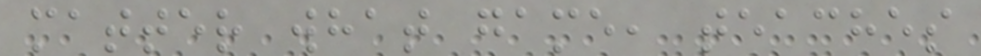matter what game, teaches
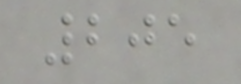205
